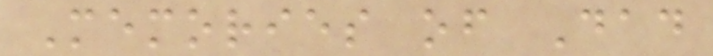Memories of Dad
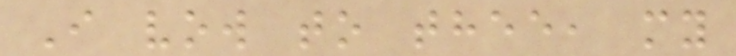I vow to thee, my
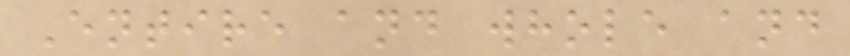Entire and whole and
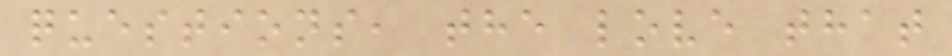questions, the love that
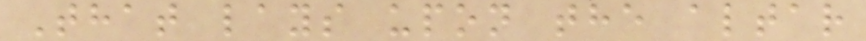That lays upon the altar
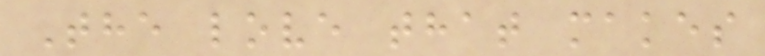The love that makes
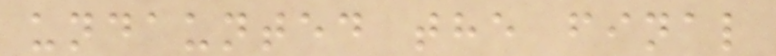undaunted the final
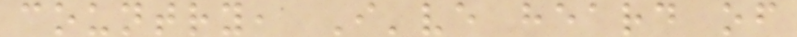country, I've heard of
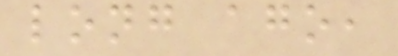long ago,
